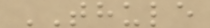THULE
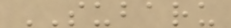SUBARU
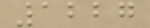1227
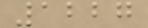1227
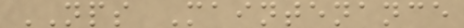NPS Maintenance
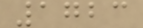1723
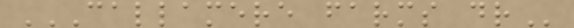CALLAMERE FARMS DR
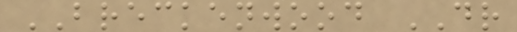BRECKENWOOD DR
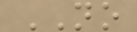NO
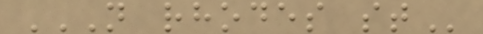N RHODES ST
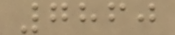7860
